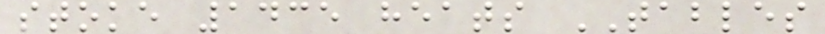stoke 1435 heats TABLES
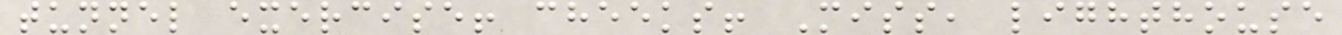tunnel exercise! cheeks! Miss, lighthouse
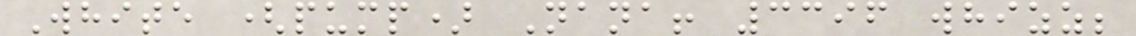White (pump) Nana! 3396 whizz;
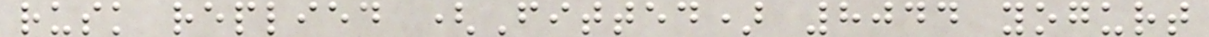rusk replied (Fitted) 8044 yogurt
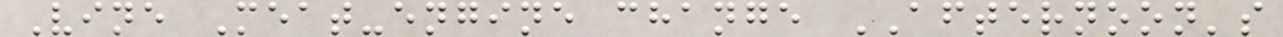Vine Meat-engine change AFTERNOON's
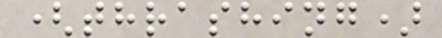(thrashing)
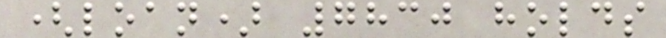(loan) 7830 holds
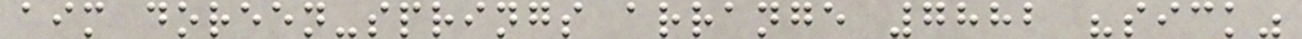aim doreen-springs arrange 7882 "sick"
